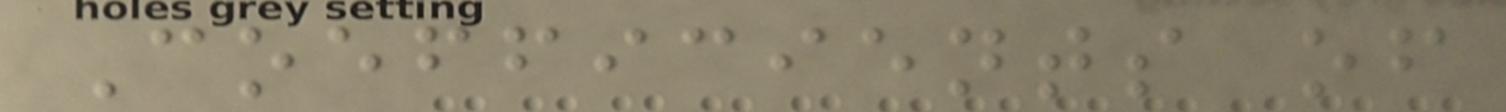Coefficients of
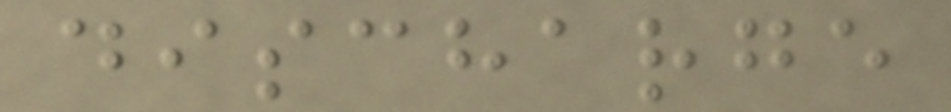discharge
